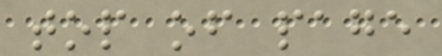top of page
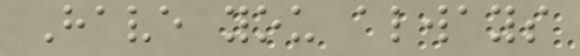Have you always
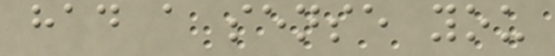had a sense you
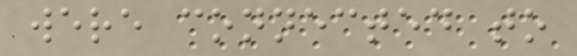were connected to
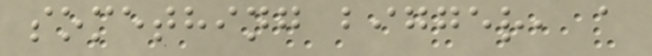something bigger, a
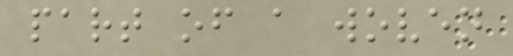part of a woven
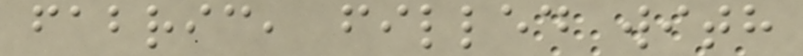fabric, filled with
